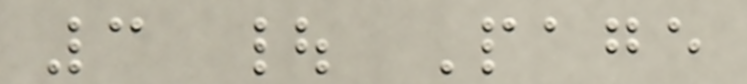3 | Page
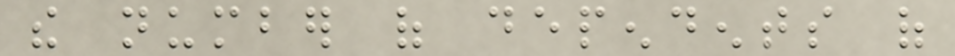the number of dependents of
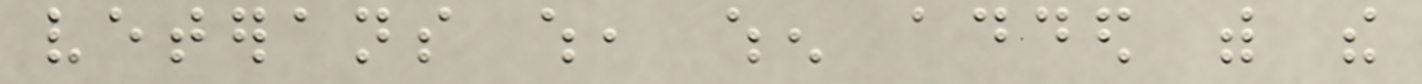veterans which, when added with the
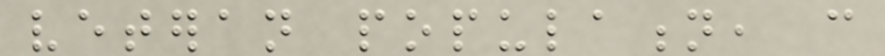veteran population, can
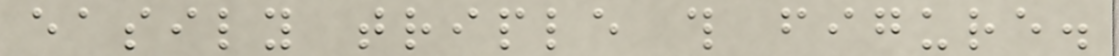easily triple this figure.
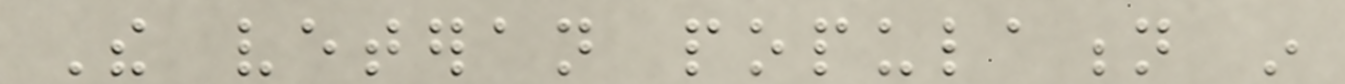The veteran population in
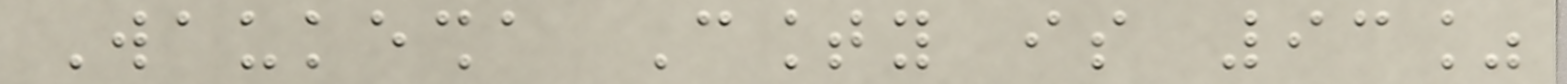Waukesha County is 93%
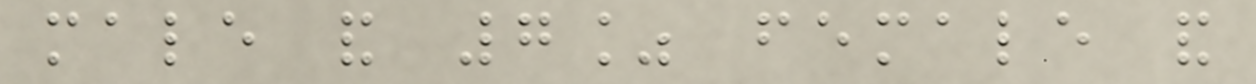male and 7% female and
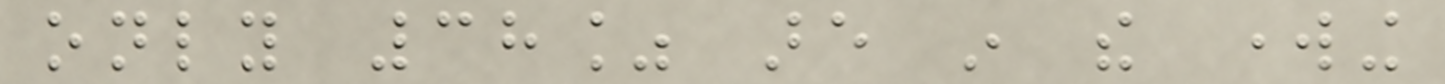only 38% are in the working
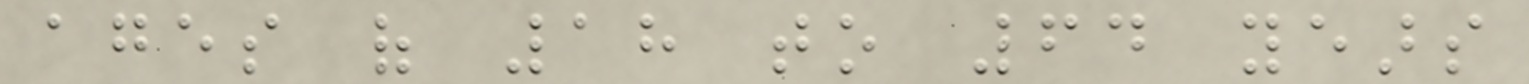ages of 18 to 64 years
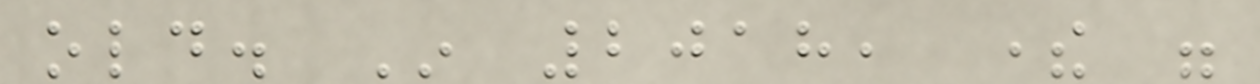old. In 2018, there were
